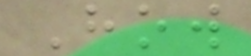How
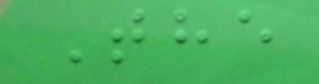The
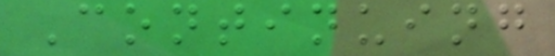Continuing
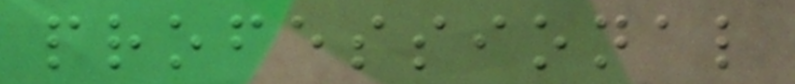professional
